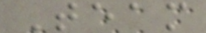Team
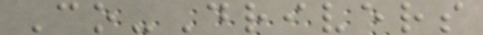Co-Drivers
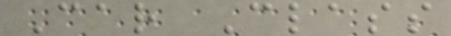Car Class
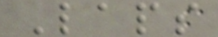Laps
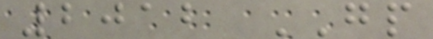2012 GP
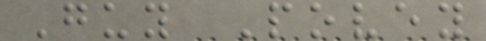Guy Povey
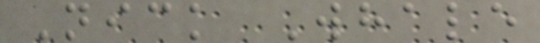Nick Whale
